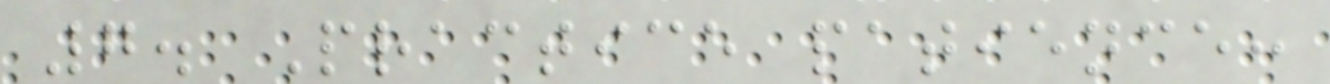7. Practice patience:
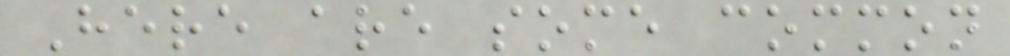Here are some common
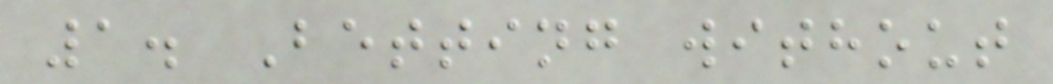1. Betting without
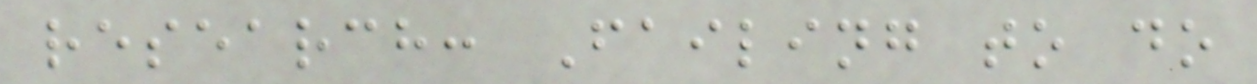research: Failing to do
